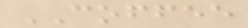COFFEE
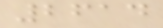2614
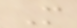M
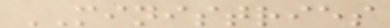MINISTRIES
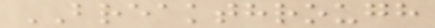BREAKTHROUGH
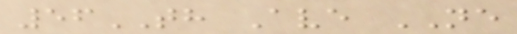56TH Ave NE
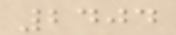2404
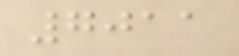7011
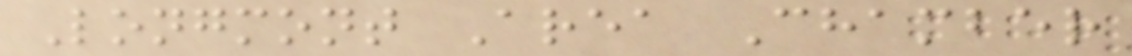Longmont Area Chamber
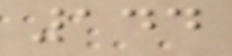144
